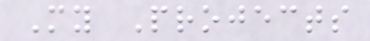My Projects
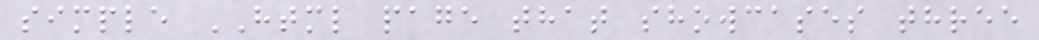simple HTML page that showcases three
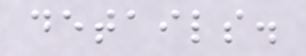details.
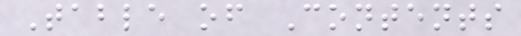Table of Contents
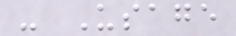- Usage
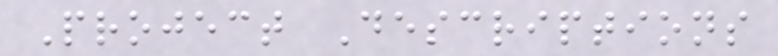Project Descriptions
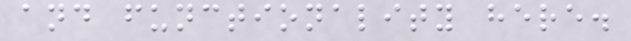and functionality here.
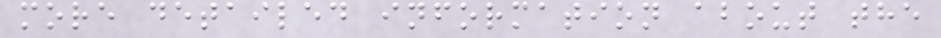more detailed information about the
